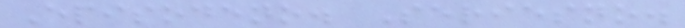Episodeno. Seriesno.
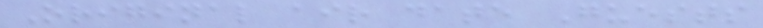Original air date Guests
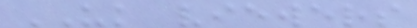UK viewers
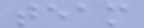team
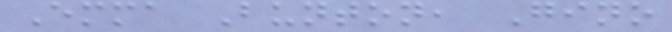Emma Bunton, Gino
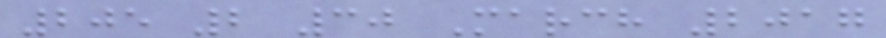205 2 30 March 2017
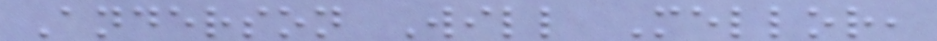Anderson Will Mellor,
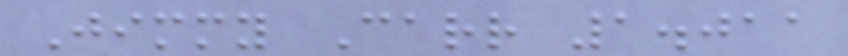Jimmy Carr 1.011
